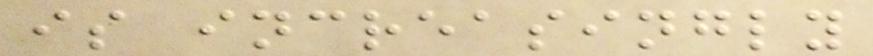is increasingly
